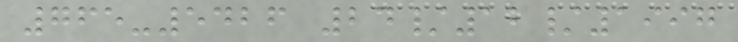765-5426 24/12/1997
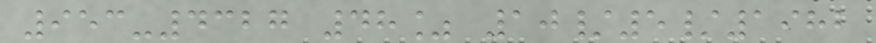953-4327 48% 10/5/1982
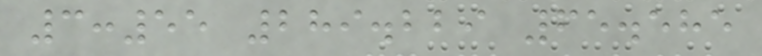3:55 289.229 65.585
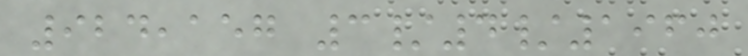924,157 3/4/1960
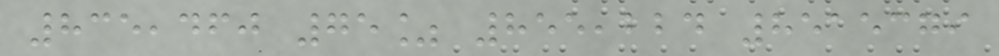835,460 75% 855,224 8515379
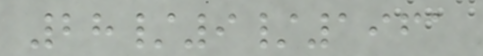28/9/1961
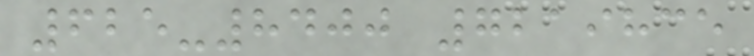625-8400 7219835
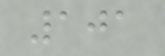101
